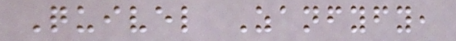Quivel Zanfyfy,
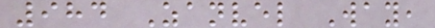984 Zanvel Way,
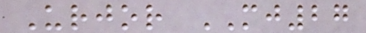Urjor MJ27
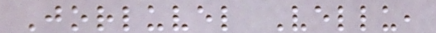Jorluvel Vellu,
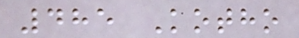485 Kotho
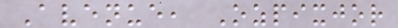Avenue, Ozpixjor
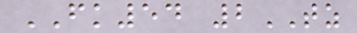FK54 2TZ
